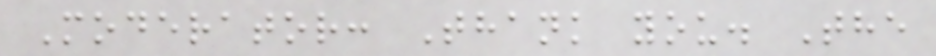Moderator: Thank you. The
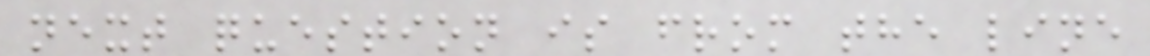next question is from the line
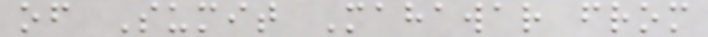of Sumit Mahawar from
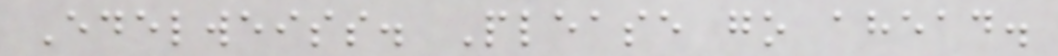Edelweiss. Please go ahead.
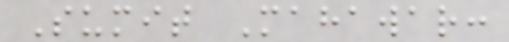Sumit Mahawar:
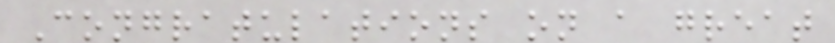Congratulations on a great
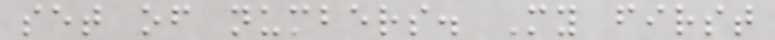set of numbers. My first
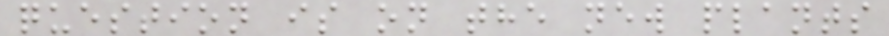question is on the new plants
